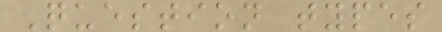Question types
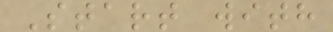Start with
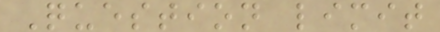Question limit
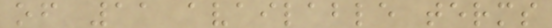of 11 available terms
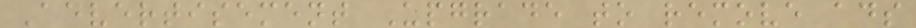Advertisement Upgrade to remove ads
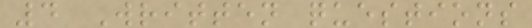4 Written questions
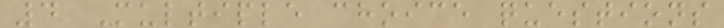4 Multiple choice questions
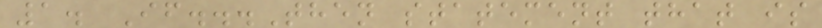1. If...Then statement that is
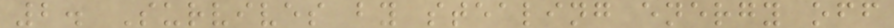2. Survives by stealing energy off
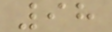98
